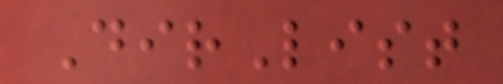DirList
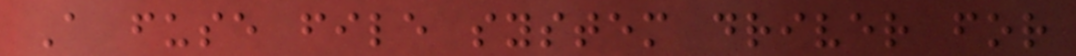A fuse file system driver for
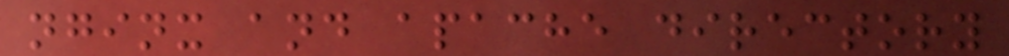nginx and apache directory
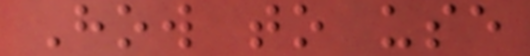How to use
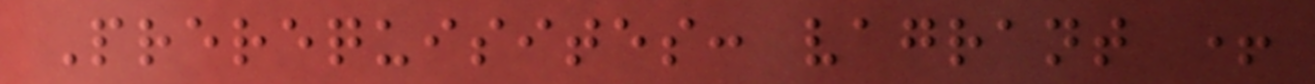Prerequisites: vagrant +
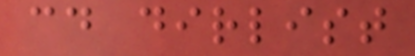cd dirlist
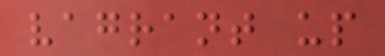vagrant up
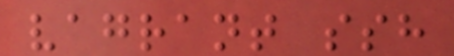vagrant ssh
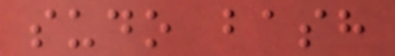sudo bash
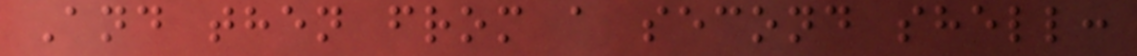And then from a second shell:
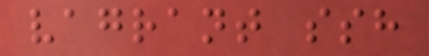vagrant ssh
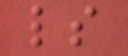ls
